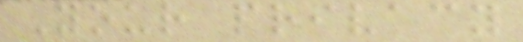Your privacy
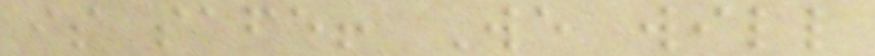is safe! We will
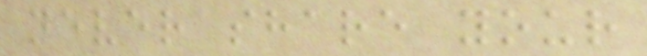never share your
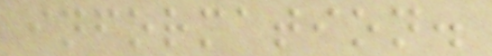information.
